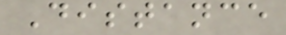Distance
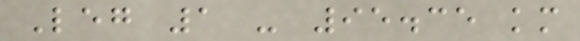Leg 1 - 95.35 km
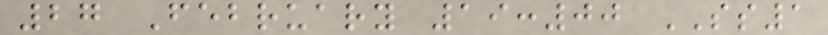27 February 19:00 SS1
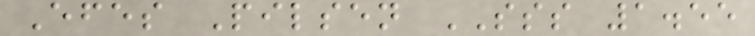Efes Pilsen SSS 1.55
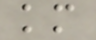km
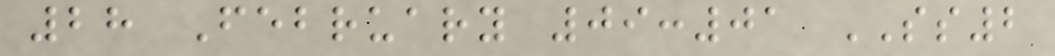28 February 09:01 SS2
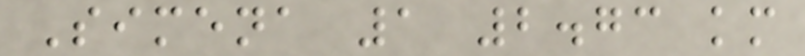Simena 1 2.73 km
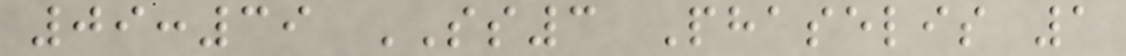09:39 SS3 Phaselis 1
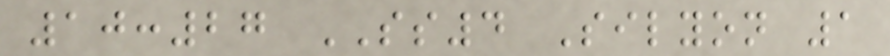10:27 SS4 Silyon 1
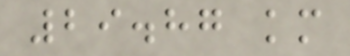29.87 km
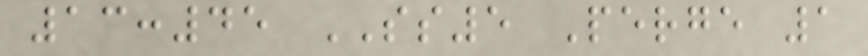13:45 SS5 Perge 1
